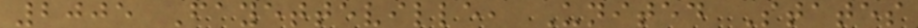2005 Fayetteville, United States
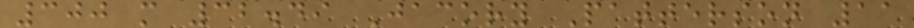300 m 32.49 Jacory Patterson 11
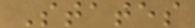States
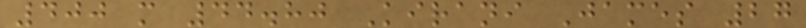400 m 44.80 Kirani James 27
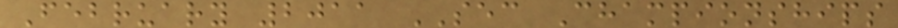February 2011 SEC Championships
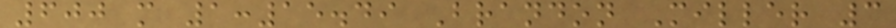600 m 1:15.49 Brandon Miller 3
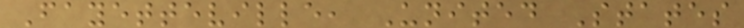Fayetteville, United States
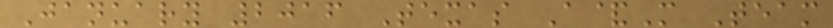January 2016 Texas A&M Team
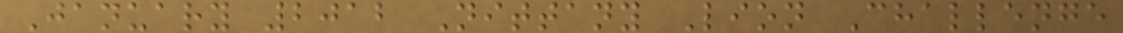January 2012 Nittany Lion Challenge
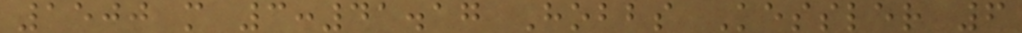1500 m 3:41.17 Hobbs Kessler 6
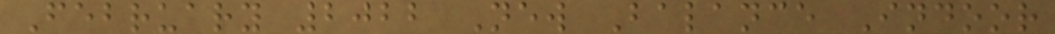February 2022 New Balance Indoor
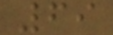69
